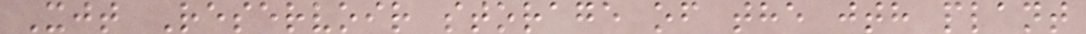Xjt Reservoir storage of the jth plant
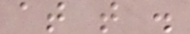at t .
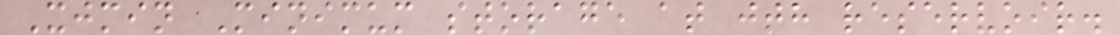Xjmin Minimum storage at jth reservoir.
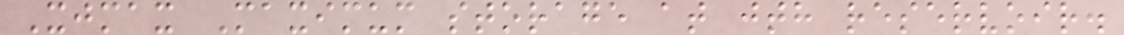Xjmax Maximum storage at jth reservoir.
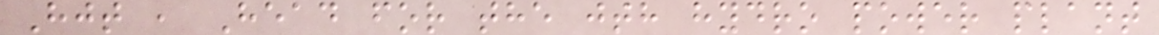Hjt , Head for the jth hydro power plant
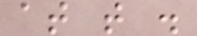at t .
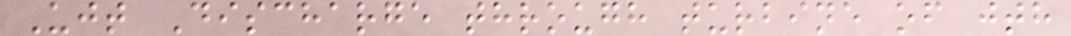Ujt Discharge through turbine of jth
